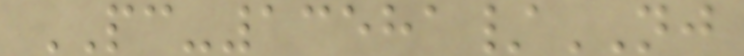PC-13581/NJ
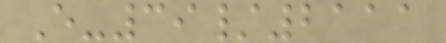E-39/2111
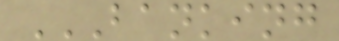BANKING
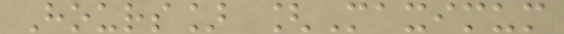Hours] [Maximum
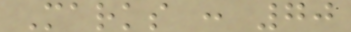Marks : 70
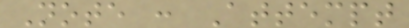Note : Attempt
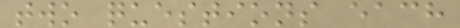two questions each
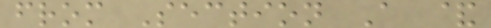from Section A &
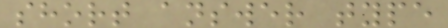short answer type
